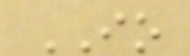IO
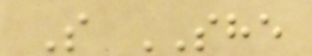S SHE
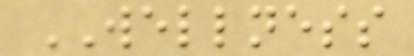WELLNESS
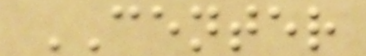CENTER
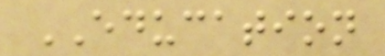EDUCATION
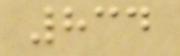834
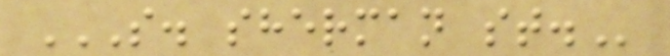S. SHERMAN ST.
